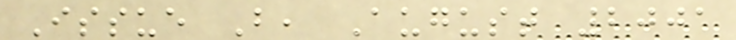Issue B, August 2001
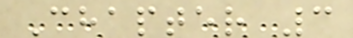Chapter 3
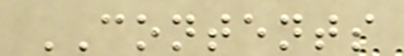CONTENTS
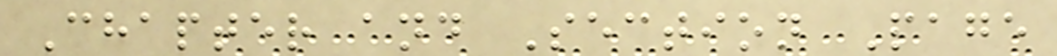Chapter and Section Page
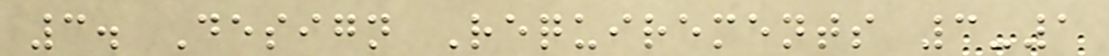3. Design Requirements 3-1
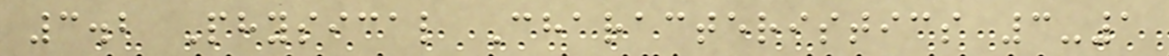3.2 Physical Characteristics 3-1
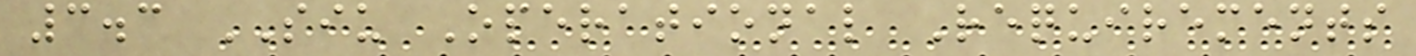3.3 SIU Operational Requirements
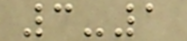3-1
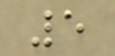5
